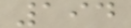194
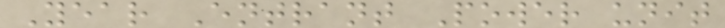Year Entrant Power unit
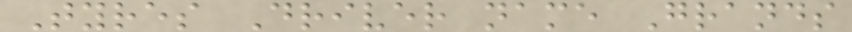Tyres Driver name Grands
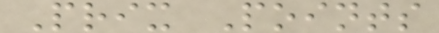Prix Points
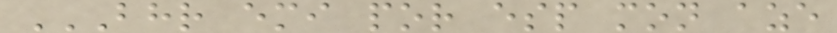BHR EMI POR ESP MON AZE
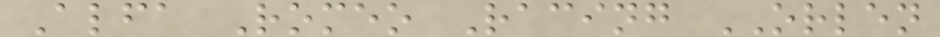Alfa Romeo Racing ORLEN
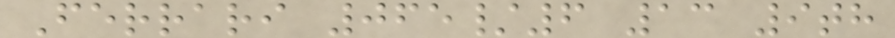Ferrari 065/6 13 9th
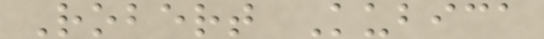Robert Kubica
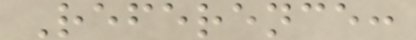Reference:
